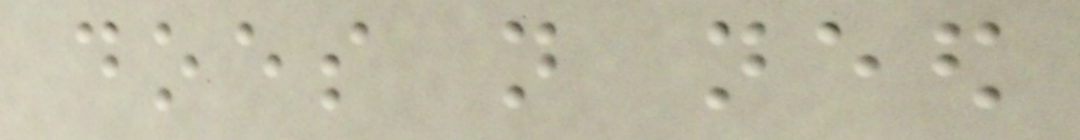does not need
